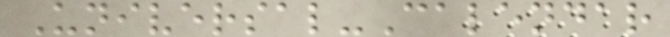Universal-Calendar
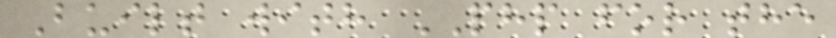Built with PHP for the
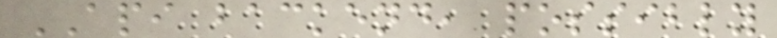API backend, possibly
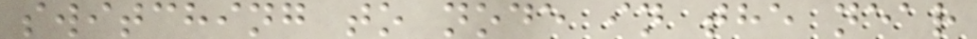switching to node in the near
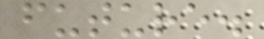future.
